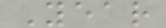Year
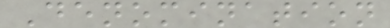Denomination
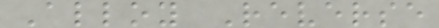Alloy Reverse
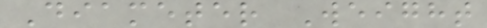Diameter Weight
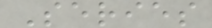Series
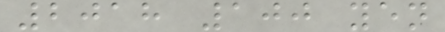2018 100 yen
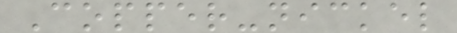Copper-nickel
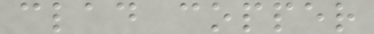clad copper
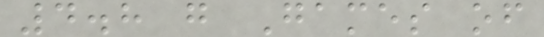4.8 g Games of
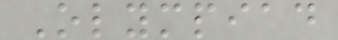Olympiad
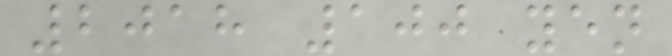2018 100 yen
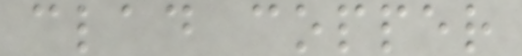clad copper
